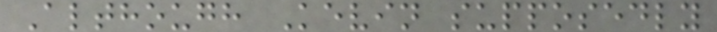Although Kevin supposedly
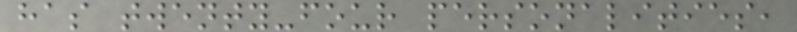has twenty-four personalities,
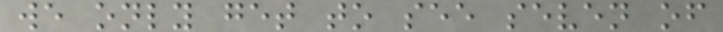we only get to see seven of
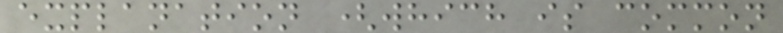explanation (which is common
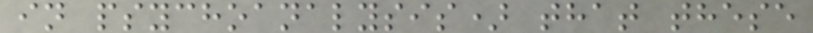in psychoanalysis) that these
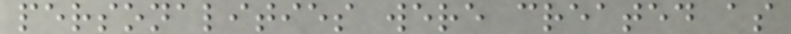personalities were created as
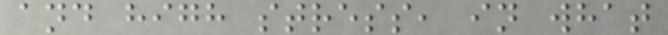and high stress, in what
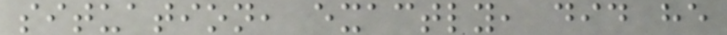situation, exactly, did he
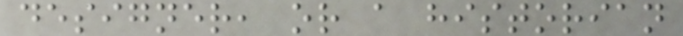designer, or a historian
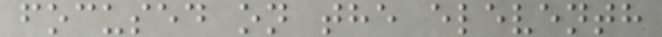focused on the eleventh
